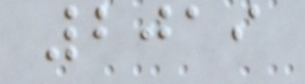2019
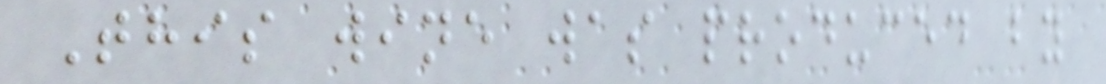This wine was produced by
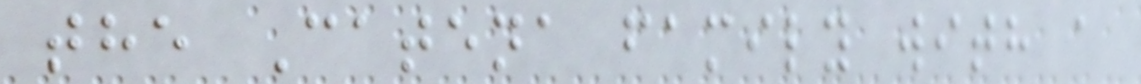the Catena family with a
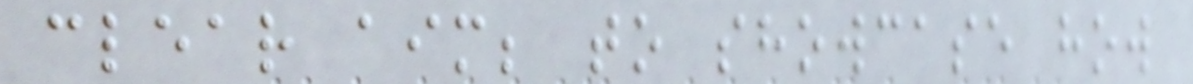clear aim; to showcase how
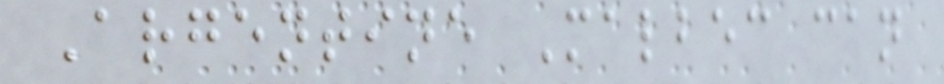Argentine Malbec can
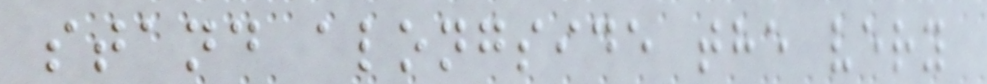stand alongside the very
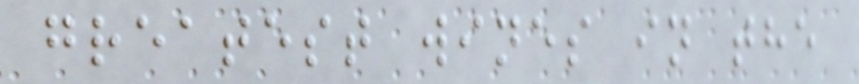greatest wines in the
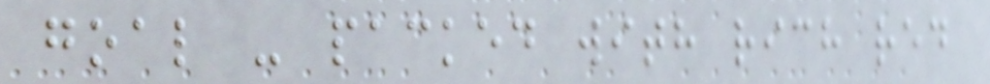goal - packed with rich red
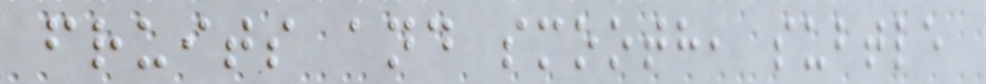fruits and smooth, subtle
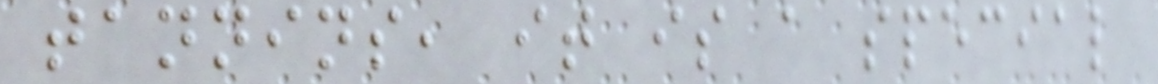tannins, it is a special
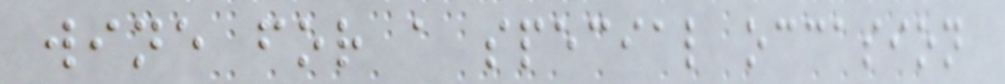wine for a special occasion
